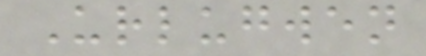Urlugwen
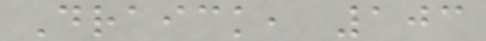Draick, 103
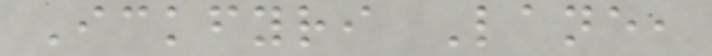Ickfyri Lane,
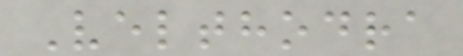Velthodra
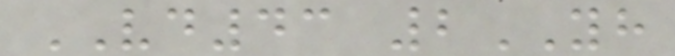VD43 2YH
